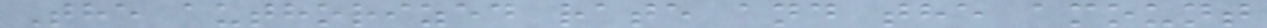The authorized rate and the amount
